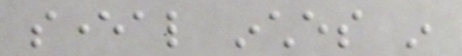several inches in
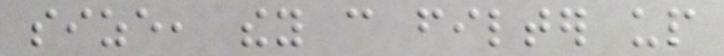size, they can filter up
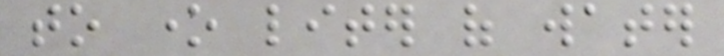to one liter of water
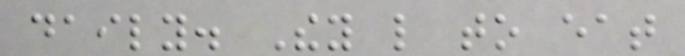daily. They like to eat
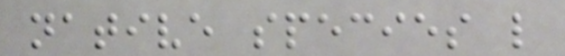native species like
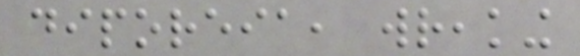diporeia, wreaking
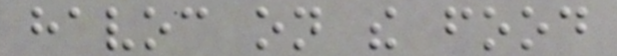havoc on the food
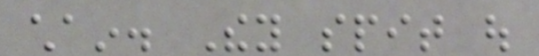chain. They spit out
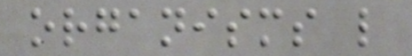organisms like
